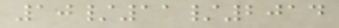10/11/2014
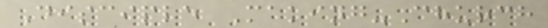Disciple Making-Church
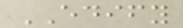EDIFY
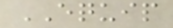EQUIP
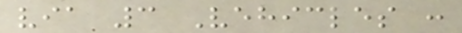via 3 Vehicles :
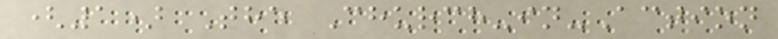(1) The Church-in-Action
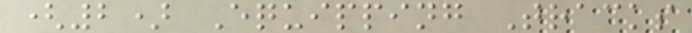(2) Equipping Tracks
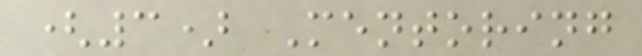(3) Mentoring
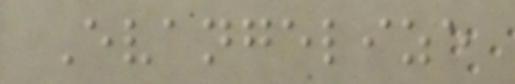Evangelize
